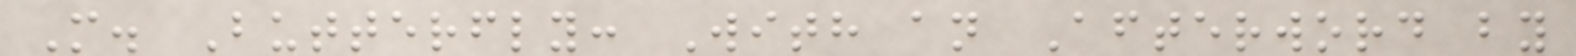M. Butterfly: With an Afterword by
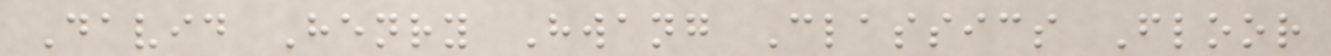David Henry Hwang Classics Floor
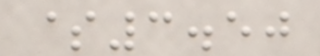$3.50
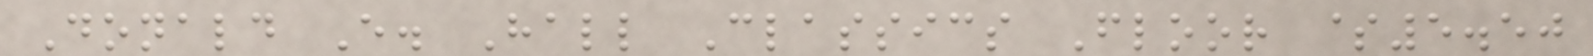Donald E. Hall Classics Floor $5.50
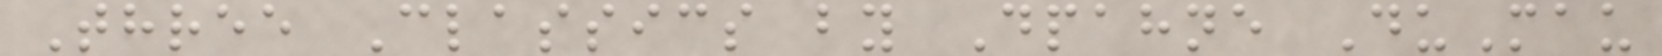Three Classics by Dpahne DuMau
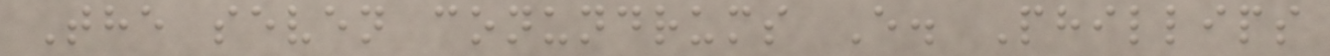The seven conundrums E. Phillips
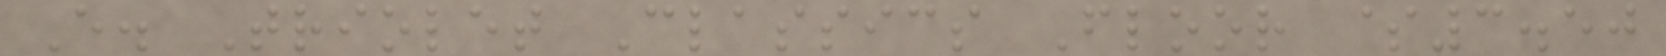E. Triolet Classics Floor $3.50
